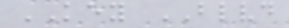KEY BLVD
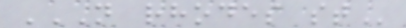N RHODES ST
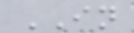IN
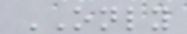ONLY
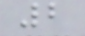2
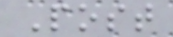Post
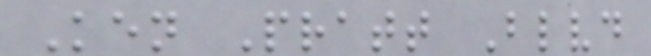Ken Pratt Blvd
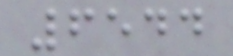6544
